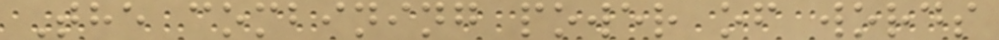The combining power of words
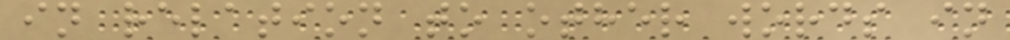in relation to other words in
